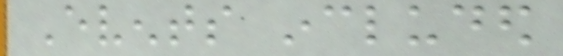Events included
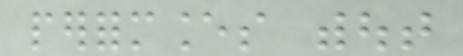performances without
